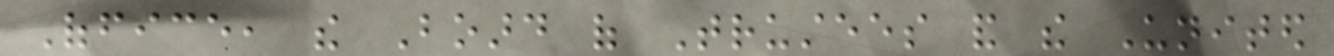Office, the Board of Trustees and the United
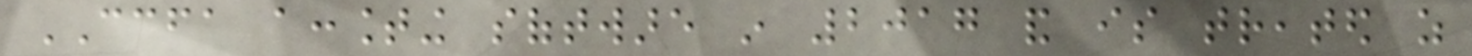CCFA accounting software in 2017 and is treated as
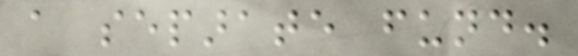a separate fund.
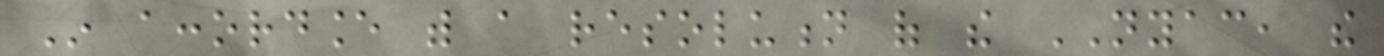In accordance with a resolution of the NYAC, the
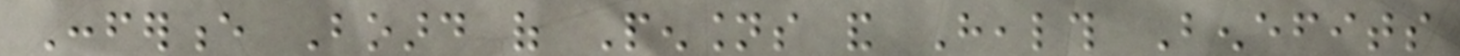Conference Board of Pensions and Health Benefits
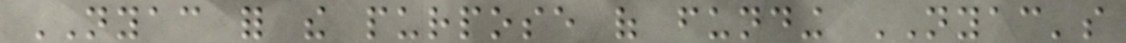NYAC for the purpose of funding NYAC's
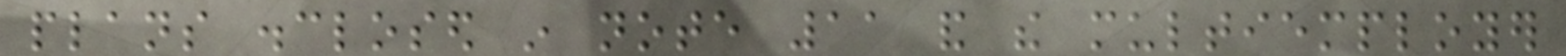plans disclosed in note 11 and the multiemployer
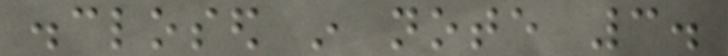disclosed in note 3.
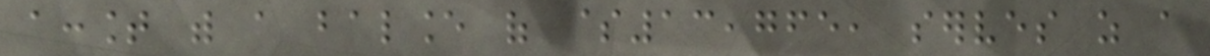account with a balance of $13,765, serves as a
